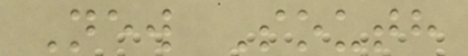New South
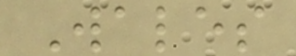Wales
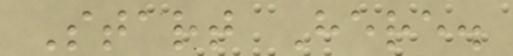Start Here.
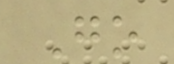Go
